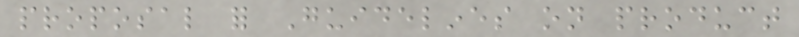proposal for Guidelines on product
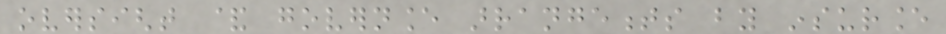oversight & governance arrangements by insurance
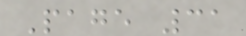Page 31
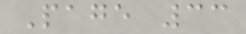Page 33
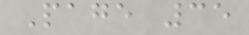Page 35
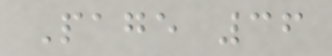Page 36
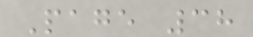Page 38
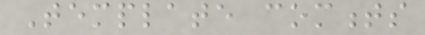Template comments
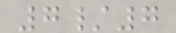7/7
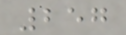257
